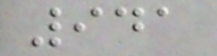941
